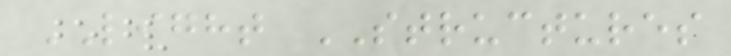LIGHT STRUCTURES
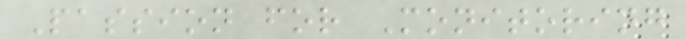Passion for Monitoring
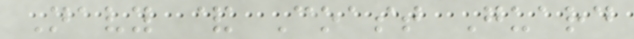Navy & Coast Guard
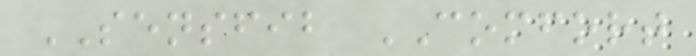SENSFIB COMFORT
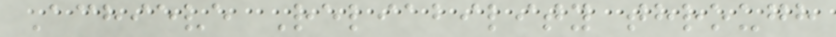Achieve Reliability through
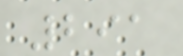291
